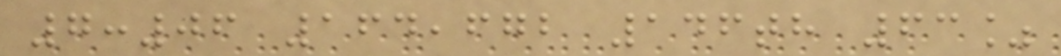7:06 164,672 146th 63%
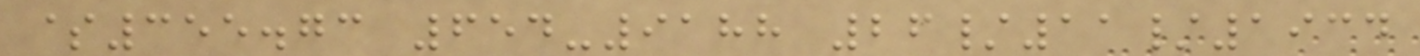$355.73 654-9188 26/11/1934
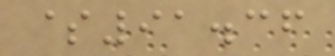$91.36
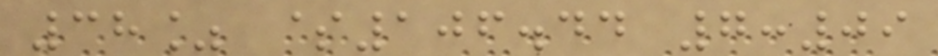38% $106.44 7:09
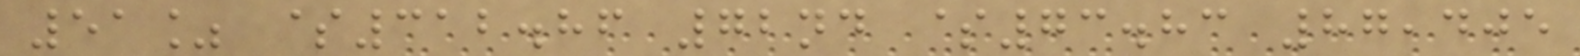51% $312.86 72nd $73.83 87,405
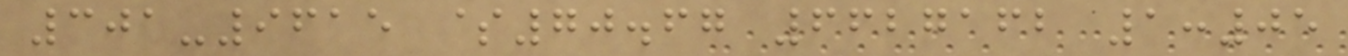301-9615 $70.67 6627162 1:05
